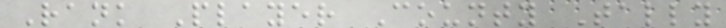Rank Player County Tally
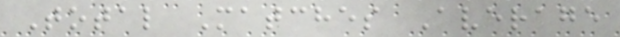Total Matches Average
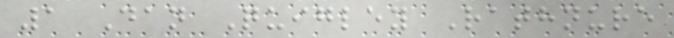1 Dan Quigley Rathnure
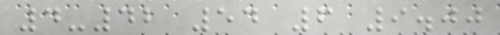4-42 54 6 9.00
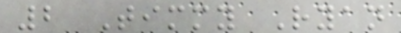2 Timmy Ryan
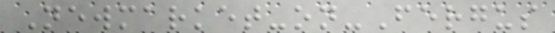Newmarket-on-Fergus
